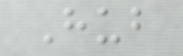Hub
